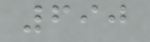690
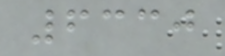6330
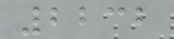2232
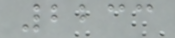2233
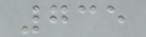735
